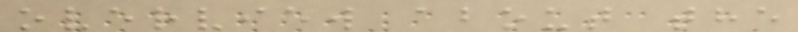overview about the
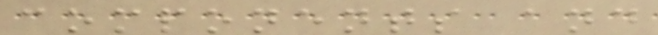components and
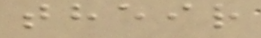their
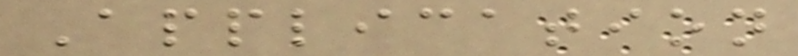Application
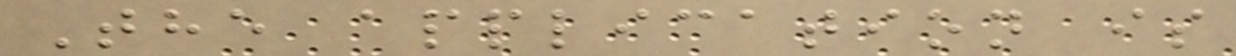The application is
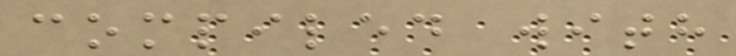compiled with
